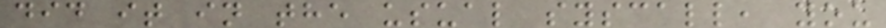did it in the usual syscall, you
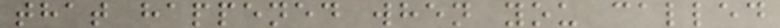that happened when you called
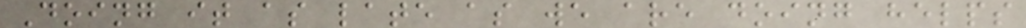Doing it as late as we are doing helps
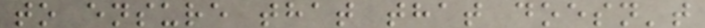to ensure that that doesn't
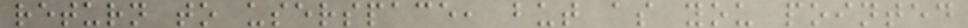return to userspace, but as you pointed
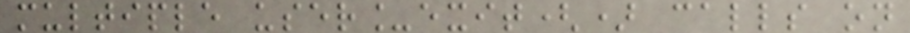multiple user_exit() calls on
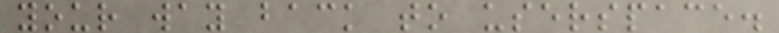your way back to userspace.
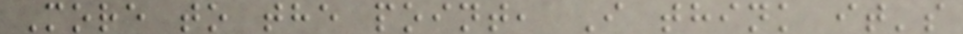More to the point, I think it's
